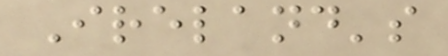Ireland's
